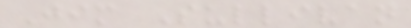Jim Sullivan
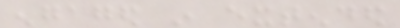engaged in extended
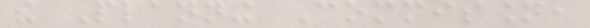the Planning Commission,
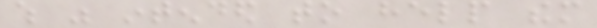which was intended to help them
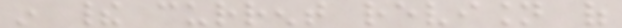in their current revision of
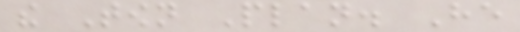the Town Plan. He
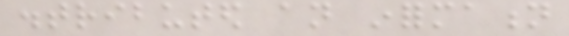distributed an information
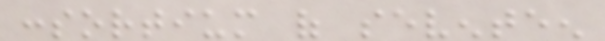consortium of seventeen
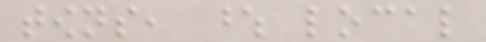towns, whose local
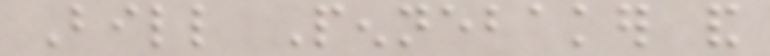Bill Pennebaker and
